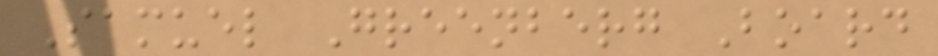Samuel Greenberg Board
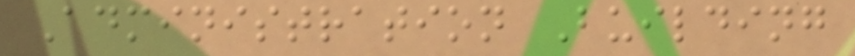Administration Building
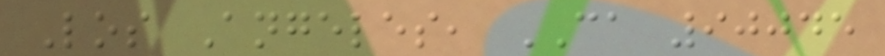Los Angeles, CA 90045
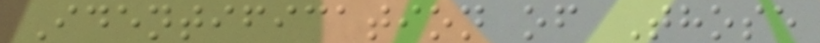Identification of Those
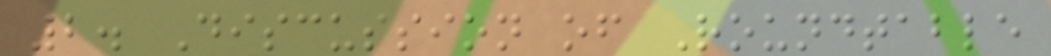2. Discussion of Roundtable
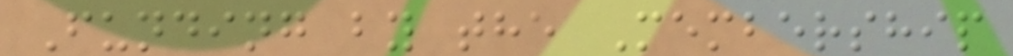Funding by the Membership
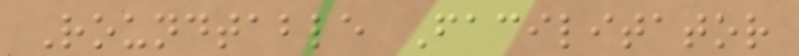Roundtable Facilitator
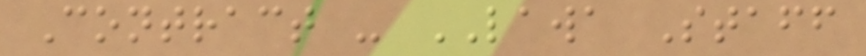Contract - LAWA Staff
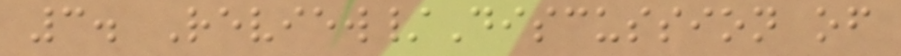3. Review/Discussion of
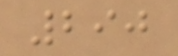290
